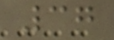37
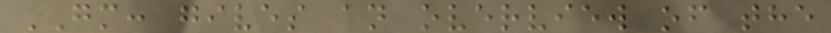GM: gives an overview of the
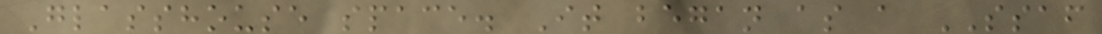Glasshouse space. It began as a SSAF
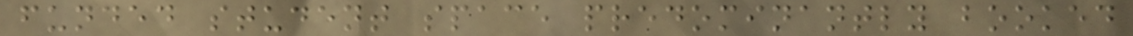funded student space predominantly booked
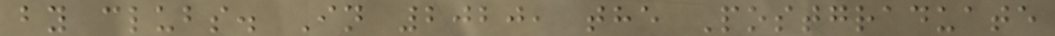by clubs. In 2020, the Postgraduate
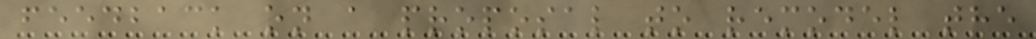feedback on a proposal to remodel the
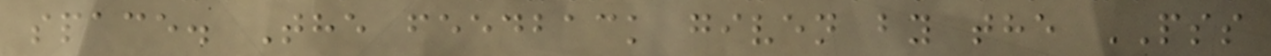space. The feedback given by the PSS
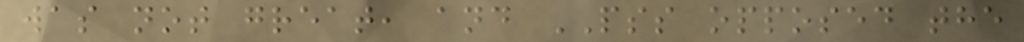was not great, and PSS opposed the
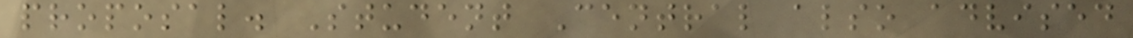proposal. Student Central also advised
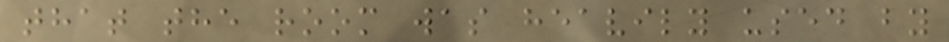that the room was heavily used by
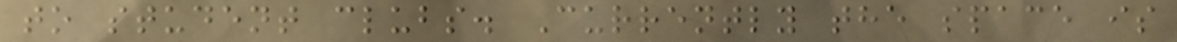to student clubs. Currently the space is
